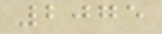2075
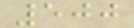500
